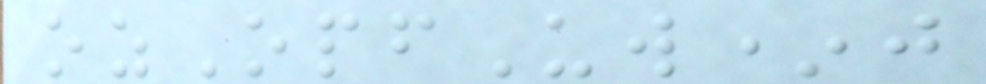ozOpfUw*j
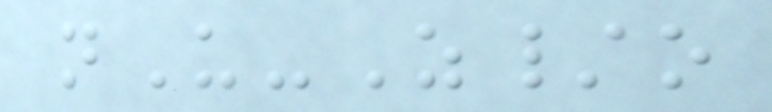nU-Z/o
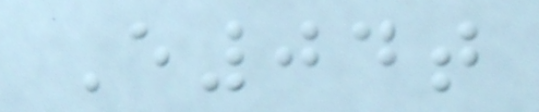E04t
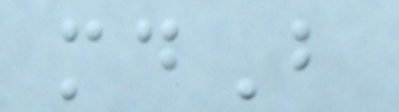mdB
